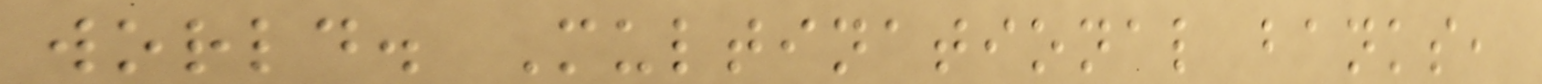world. Multinational banks,
